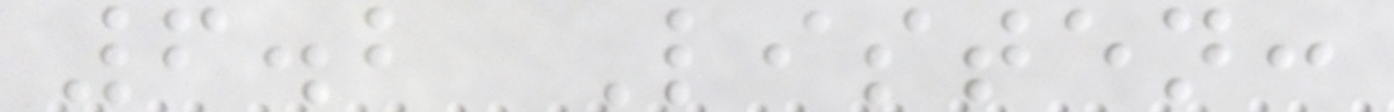6.2 Listen:
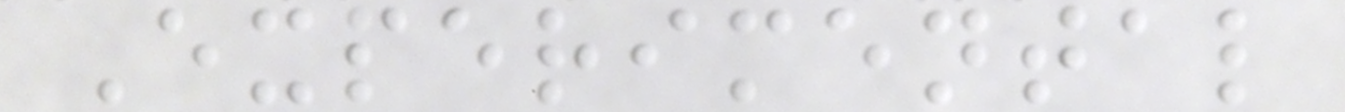Experimental
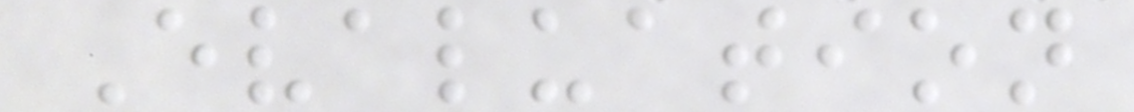Evaluation
